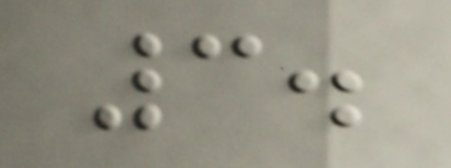3.
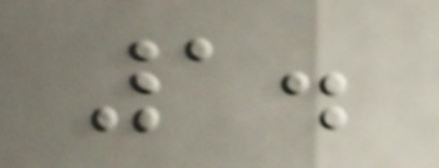1.
